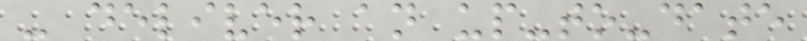- deliver an up-to-date
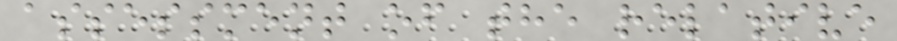assessment of the relative
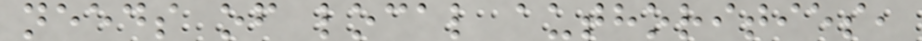needs of local authorities,
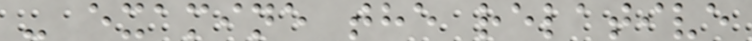- examine the relative
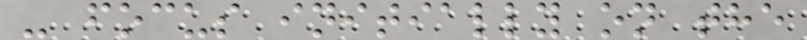- focus initially on the
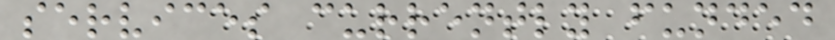services currently funded
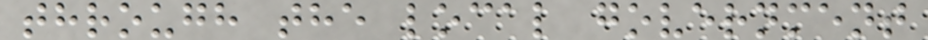through the local government
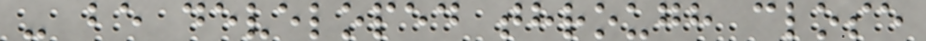- be developed through close
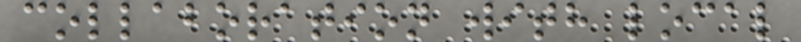collaboration with local
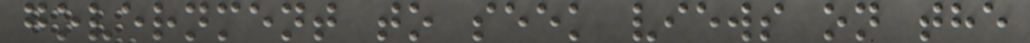government to seek views on the
